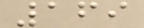169
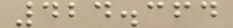424.364
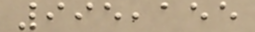995,155
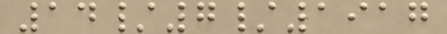14/7/1917
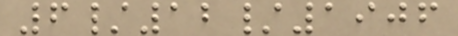6/12/1906
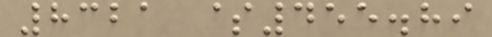8321 $455.89
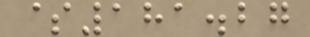$181.27
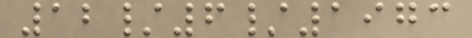12/6/1973
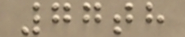77th
